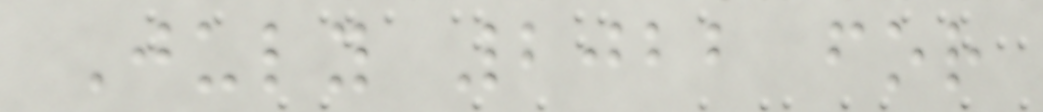July 2022 for
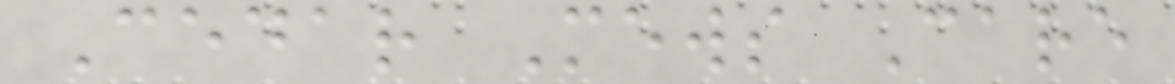Cedar Mews Care
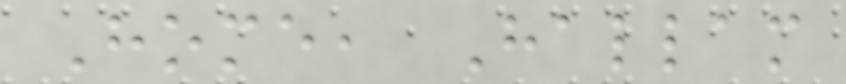Home, Hallam
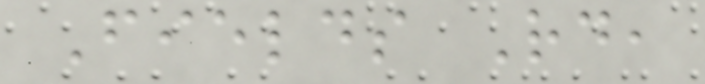Fields Rd,
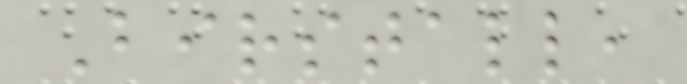Birstall,
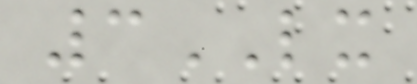3LX
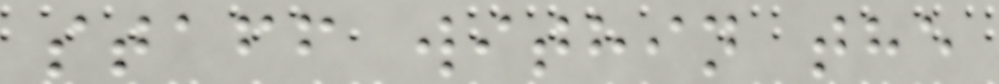staff within the
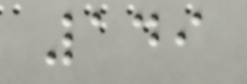149
